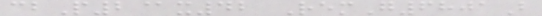cbP2@x42 RemG6801B
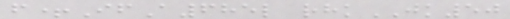f+IfA685l rhkJK50
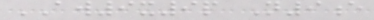AW9x9p N9e
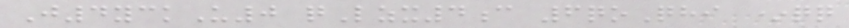J4yckU0 qLzx4c 6qoQhi *qq
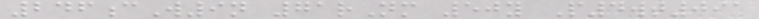246cW9n 71rNm 50y P4wt091
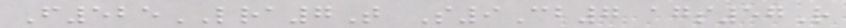F525LRA7T S9Cb7 ags57R
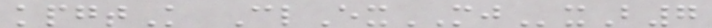kpgtK ClExMJxB7
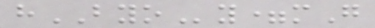hBYOy=mG
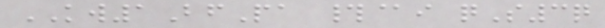KW1BfPa #@i qS3q
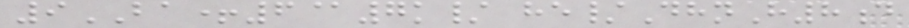9BA+6@7k/ he/DhnH8d
